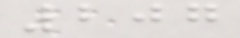207
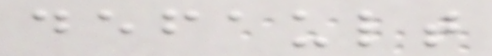default
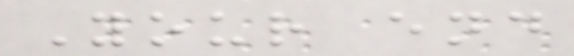Your end
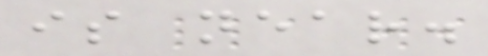is near.
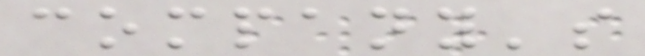company's
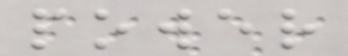power
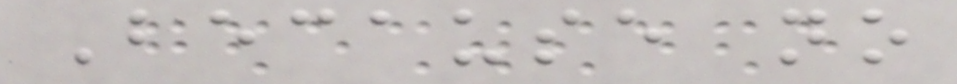Because no
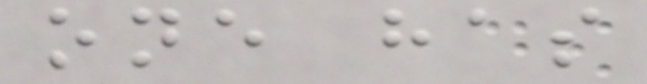one has
